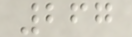267
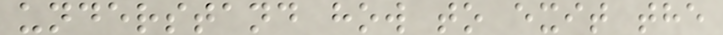understand how to exit the
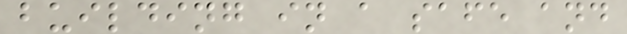building in a safe and
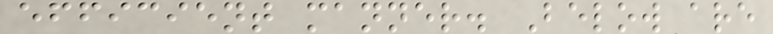efficient manner. Below are
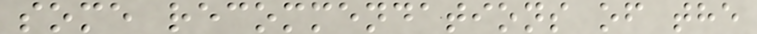some recommendations of the
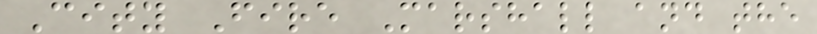City Fire Marshall and the
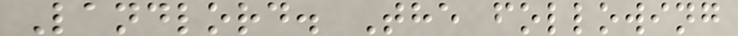Landlord. The following
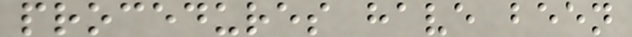procedures have been
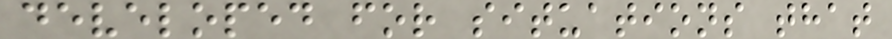developed for situations that
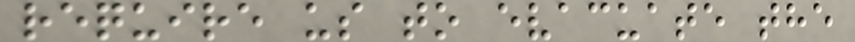require us to evacuate the
